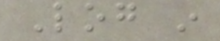Log in
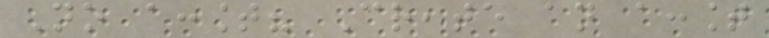No account? Create an account
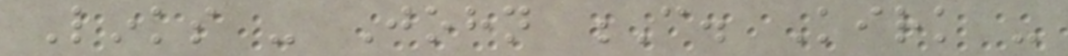Links - John C. Kirk -
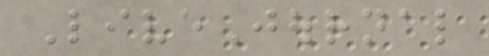LiveJournal
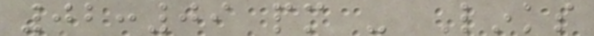02:09 pm - Links
